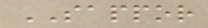SAPPOR
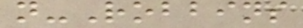n-Robbins
